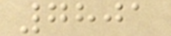7801
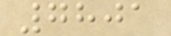7801
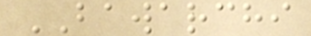BAWARCHI
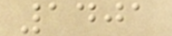1401
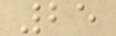25
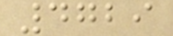4729
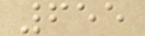655
